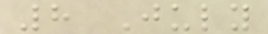8 July
